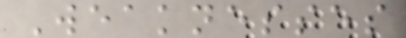Weaknesses
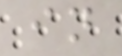in
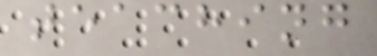teaching
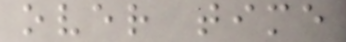over time
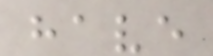have
